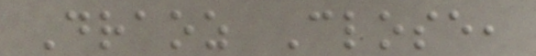Draoz Close,
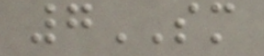7SM
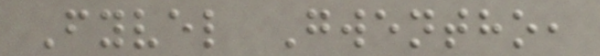Fyvel Gwentho,
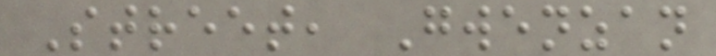Street, Gwenzan
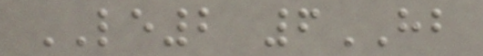LE2 6HB
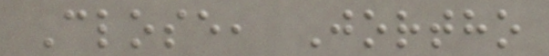Close, Jortho
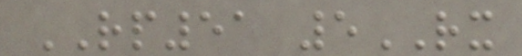RP51 5RX
